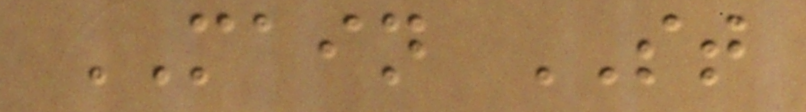MAIN ST
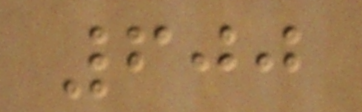600
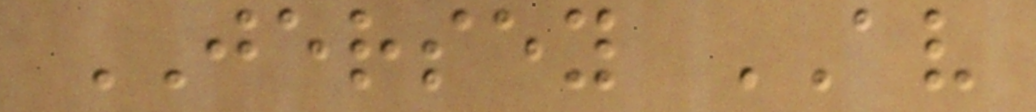JERSEY AV
